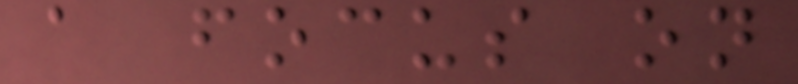a focus on
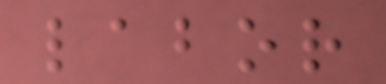labor
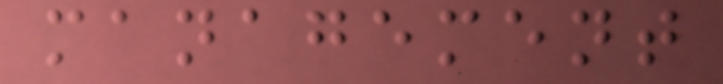management
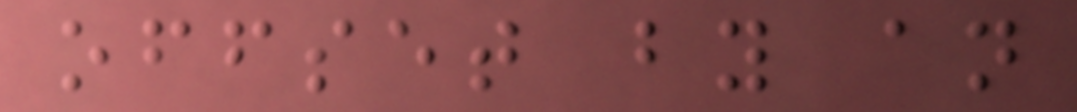offset by an
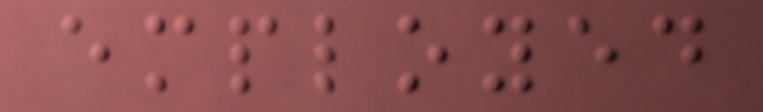employed
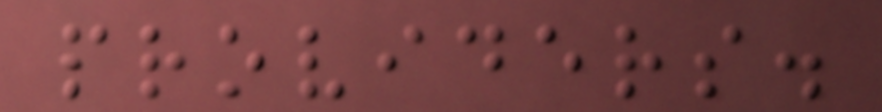providers.
